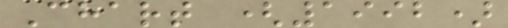Chart (1992)
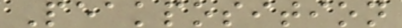Peakposition
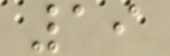19
